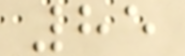85
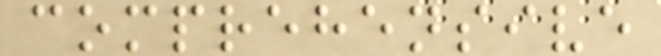comprehensive
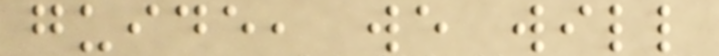guide, we will
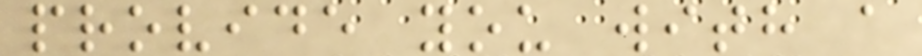provide you with a
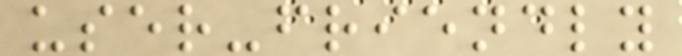user-friendly
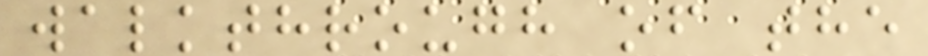walkthrough of the
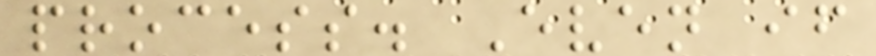process. Even if
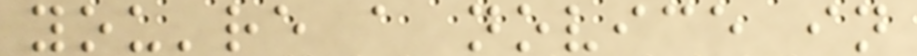you're a novice in
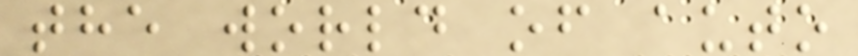the world of auto
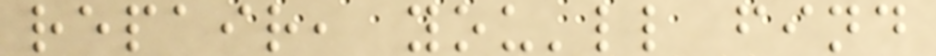repair, you'll find
